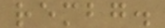rembg.
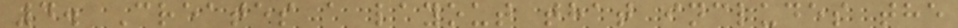4. Creates a layout that includes the
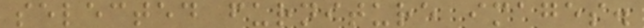selected furniture images.
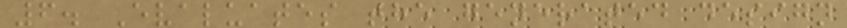6. Evaluates the generated design
